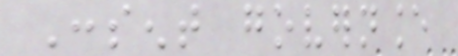Consent governance
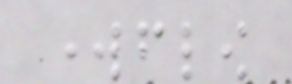workflow
